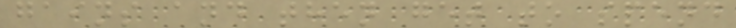gains and then get to spend
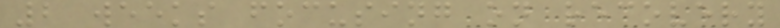2 weeks focusing on recovery
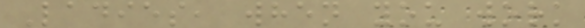Ladies, when you work
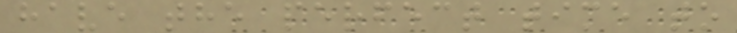have the perfect time to
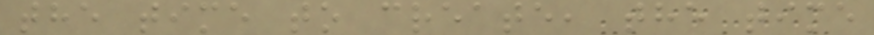the time to create, the time
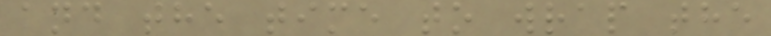and the time to wrap the
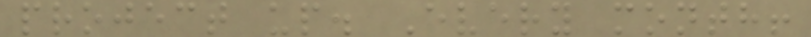project up. Every month!
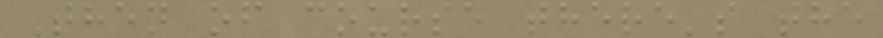Then of course there's the
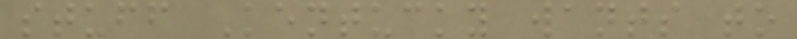stuff Kentucky wants to
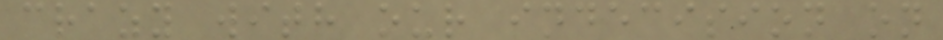crazy with our indecision on
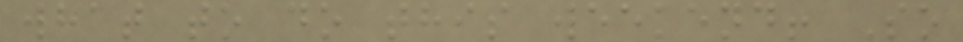what to do this weekend! So
